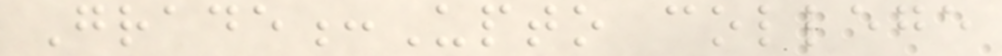Grade:Upto college
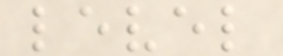level
